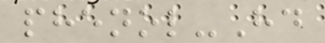phenol-Hd
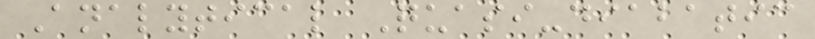Analytical Quasi-diabatic
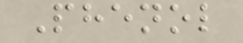Phenol
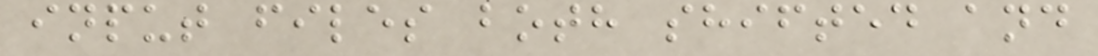input files both shifted and
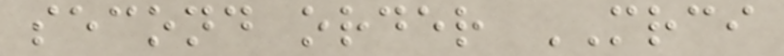second order MRCI
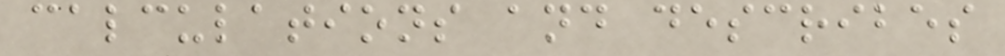calculations and describes
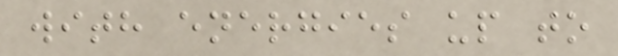with energies up to
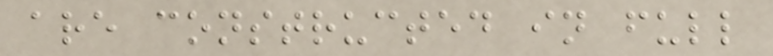are constructed in full
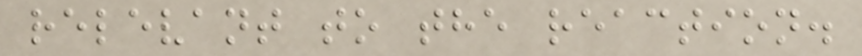relevant to the reaction.
